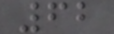62
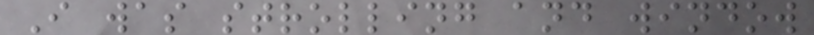I was strolling and window
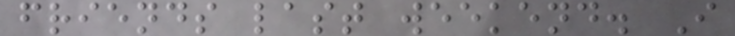friends last weekend. I
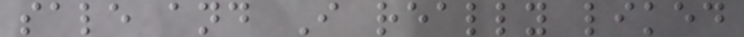sale and I really liked
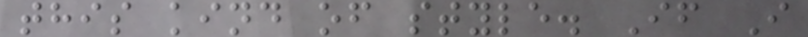this kind of style. If I
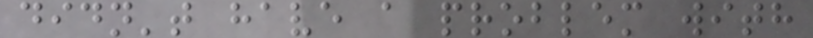didn't have a problem with
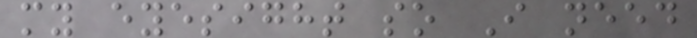my eyesight so I need
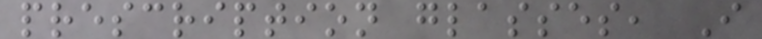prescription glasses, I
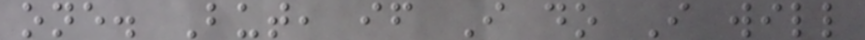one. But, if I do I will
